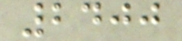2400
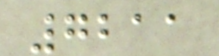7211
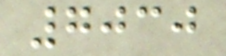7030
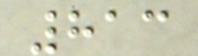813
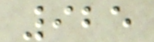925
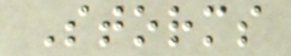Storms
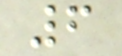6
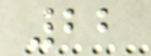22
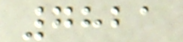7821
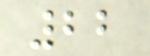22
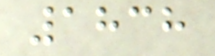1838
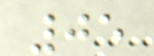05
